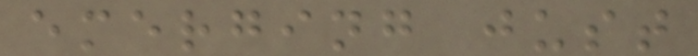emerging just
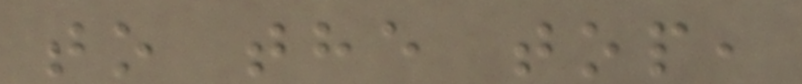to the top,
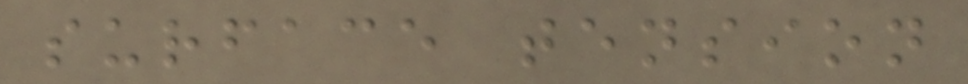surface tension
